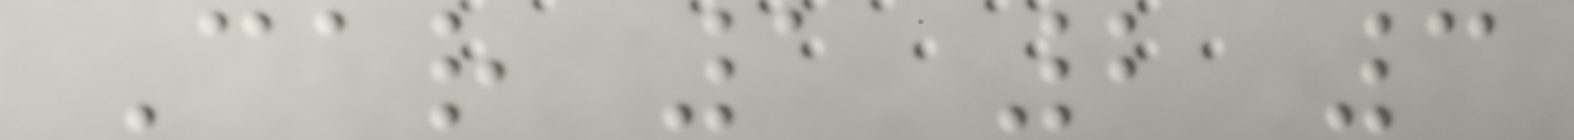Car 1 2 3
